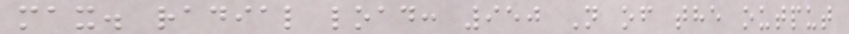max. radial load: 950 N of the output
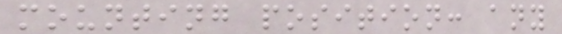mounting position: any
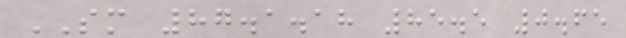SM 87.1.18 85.5 0.65
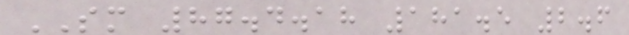SM 87.4.18 181.5 2.6
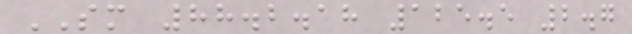SM 88.2.18 125.5 2.7
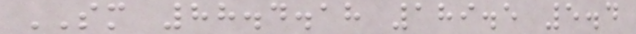SM 88.4.18 189.5 5.4
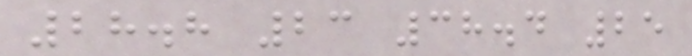28.8 23 38.4 25
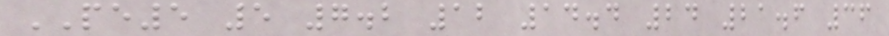PE5 5 7.2 12 14.4 24 21.6 36
